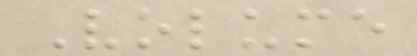Volume
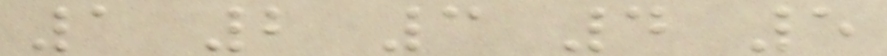1 2 3 4 5
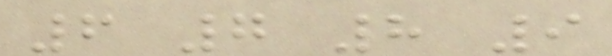6 7 8 9
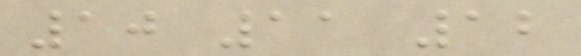10 11 12
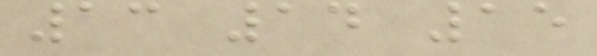13 14 15
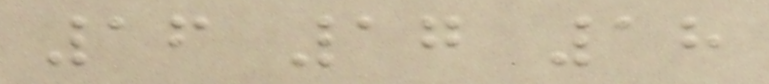16 17 18
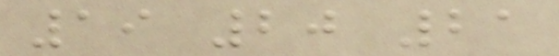19 20 21
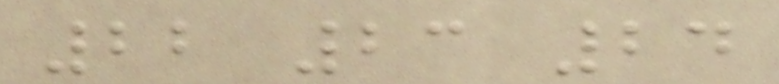22 23 24
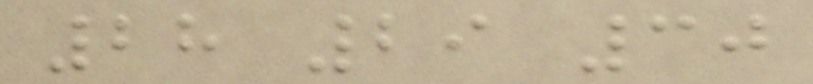28 29 30
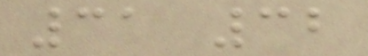31 32
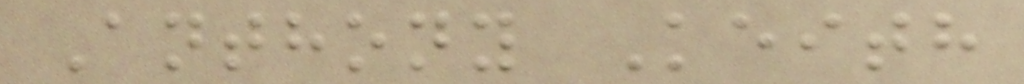Anthony Keith
